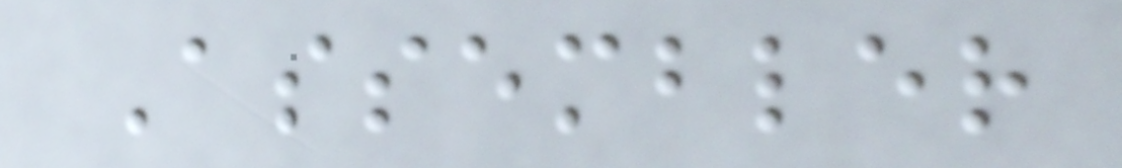Assembler
